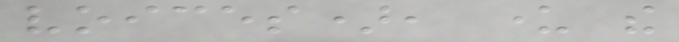voices), under the
